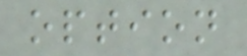option
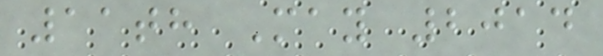11th May 2014
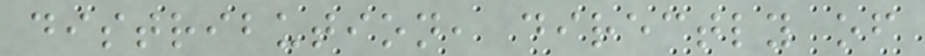distribution, directly of
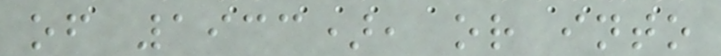of 1933), or into
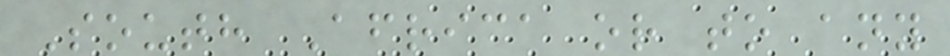South Africa or to any
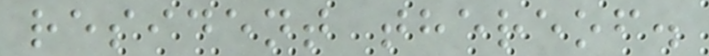resident thereof.
